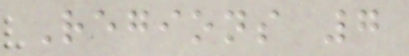Regions 7
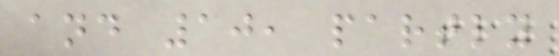and 10, partly
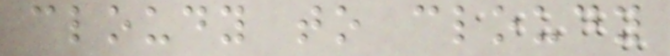cloudy to cloudy
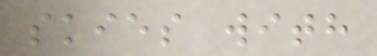skies with
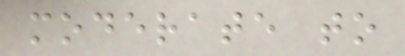moderate to
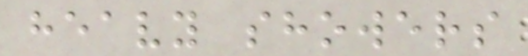heavy showers
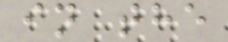in the
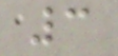3
